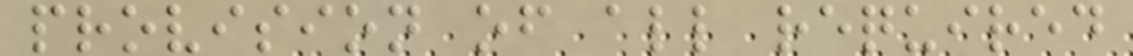provision of all required
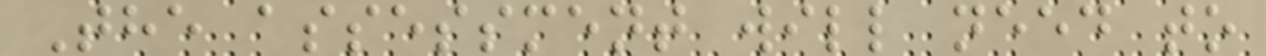The assessment will need to
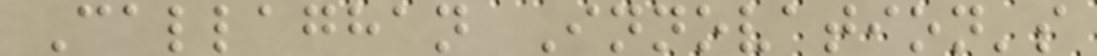Callaghan Innovation's
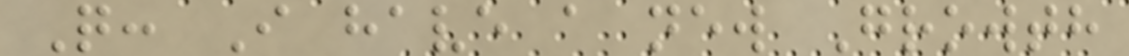Q: I have a new Growth
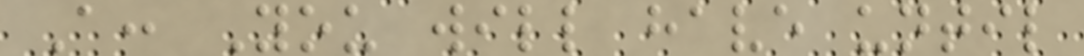A: You will have until
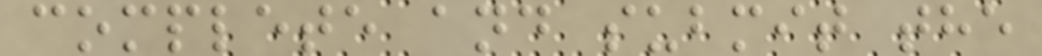complete and submit the
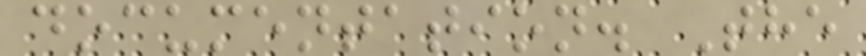documentation. The
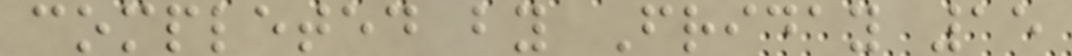completed by Friday 15
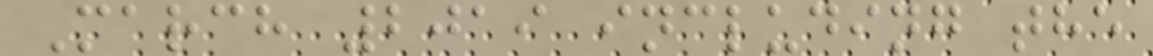March 2019 including the
